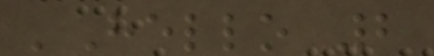'Hello 2
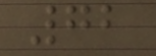72
